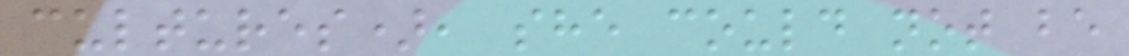cultures), she could not be
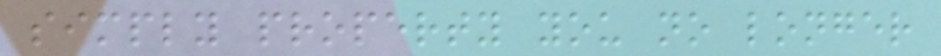simply property you no longer
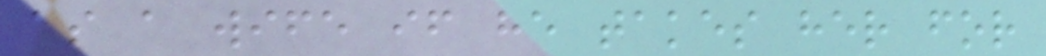as a wife if he takes her for
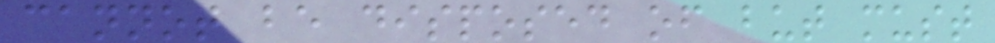cannot be disposed of but must
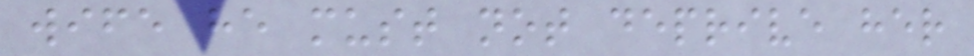wife he must not deprive her
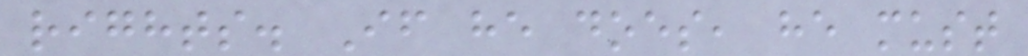rights. If he does, he must
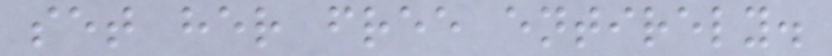set her free entirely.
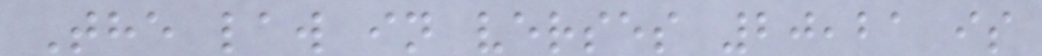The law in verses 20,21 is
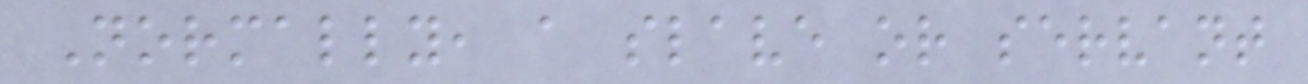Normally, a slave or servant
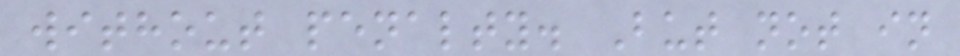without penalty. But not in
